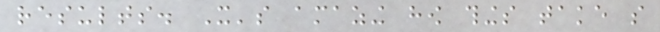results. It's amazing how things take so
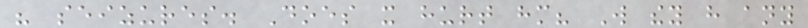his seizures. Does it hurt him? Will they have any
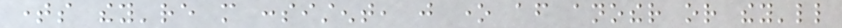times they're more consistent, just one after another or they'll
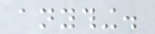anything.
